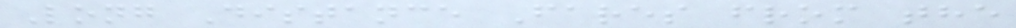Long Distance Fares from the
